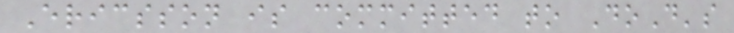Ericsson is committed to DoD's
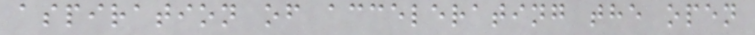aspiration of accelerating the open
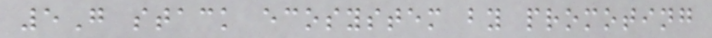5G stack ecosystem by promoting
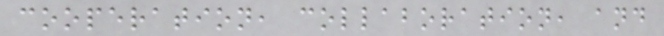cooperation, collaboration, and
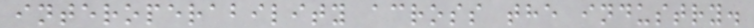interoperability across the industry.
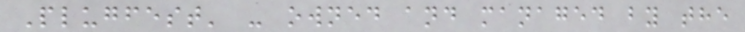Plugfest' - owned and managed by the
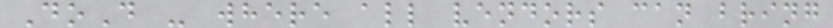DoD - where all vendors can bring
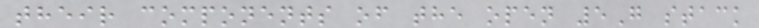their components of the open 5G stack
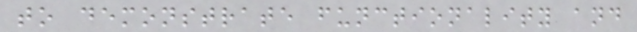to demonstrate functionality and
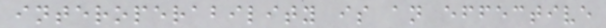interoperability is an effective
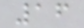16
